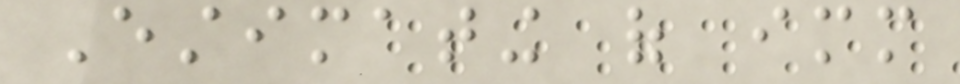Estimating of immediate
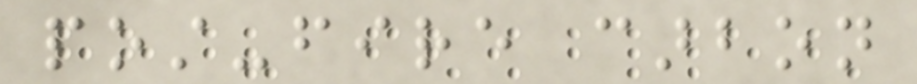post-fire carbon
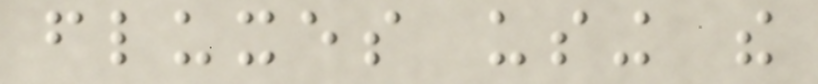fluxes using the
